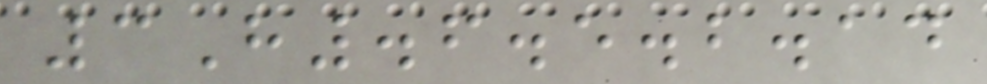3H.6.5.2.14
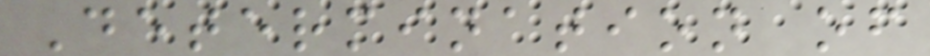Determination of
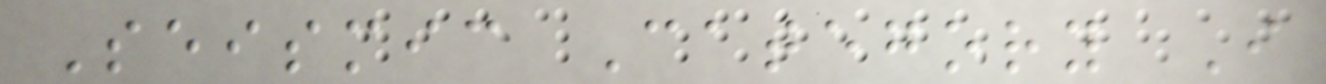Seismic Category I
